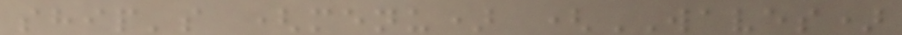ship's (menu) (WAVES)
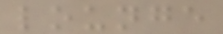lounge
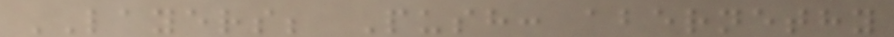LAYERS; Push: abernethy
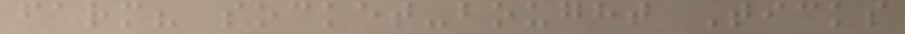farm? socket-bought Ticks
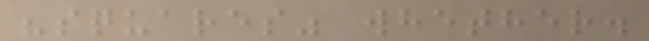"squares" whether.
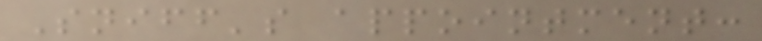Sniff's appointment:
